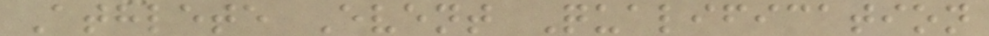Athlete Event Qualification
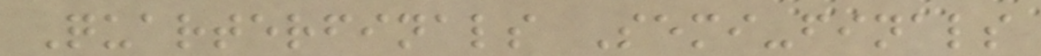Quarterfinals Semi-finals
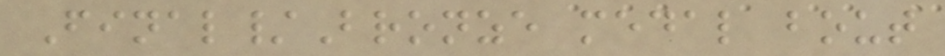Final/Bronze medal bout
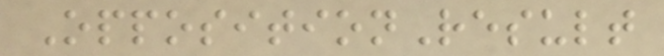OppositionResult
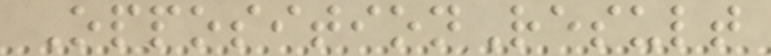OppositionResult
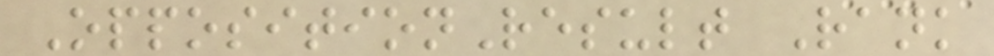OppositionResult Rank
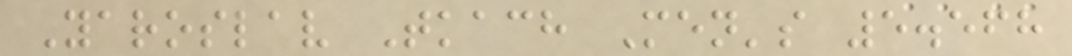Yaroslav Tkach Men's 5.568
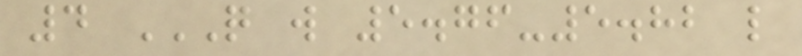4 Q W 5.76-5.82 L
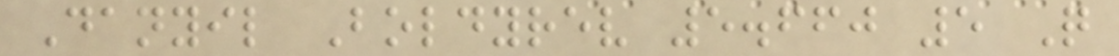Danyil Boldyrev 5.660 5 Q
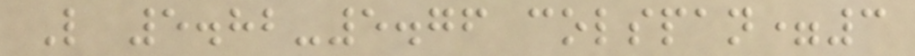L 5.82-5.76 colspan=3
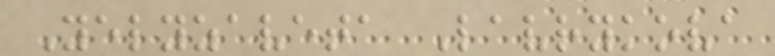Yelyzaveta Lavrykova
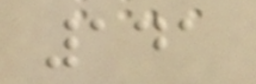141
